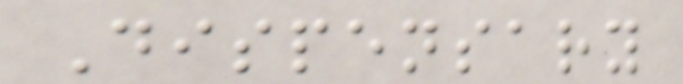Dispensary
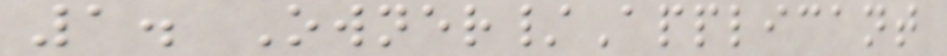1. Owner/Applicant
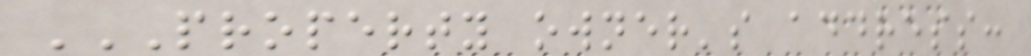PROPERTY OWNER'S ADDRESS:
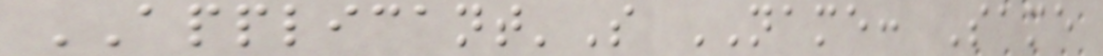APPLICANT'S NAME: Same
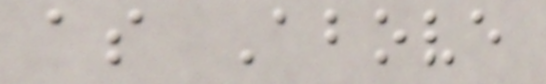as Above
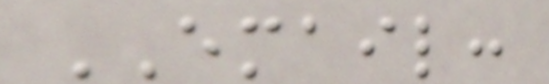EMAIL:
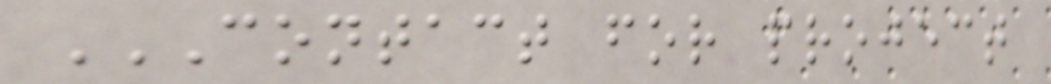CONTACT FOR PROJECT
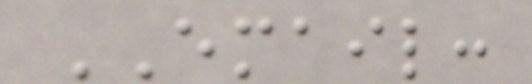EMAIL:
